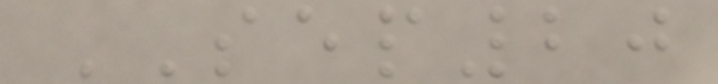SEP20
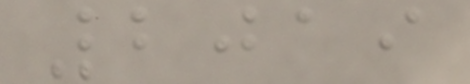2019
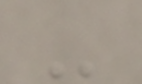-
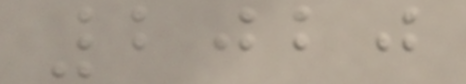2020
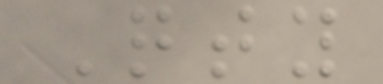Qty
